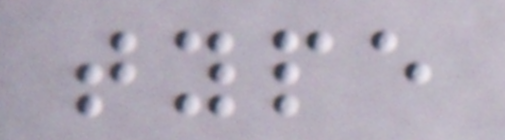type
